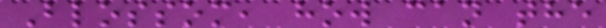Blossom, how can the
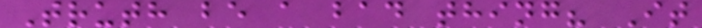Truth be a bad thing? It
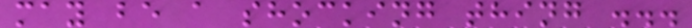may be a shocking thing ...
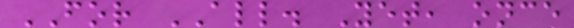FOR ALL. Yet, once
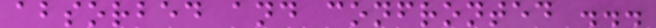absorbed and confronted ...
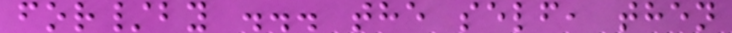for/by ... the self, then
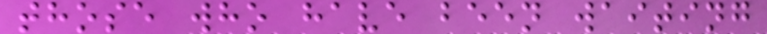those who have been waiting
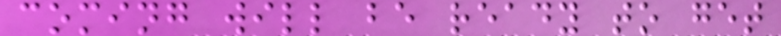coming will be ready to get
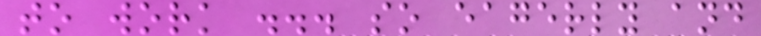to work ... so eagerly and
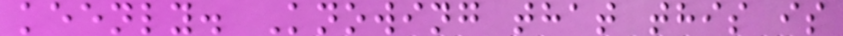keenly. Knowing that this is
